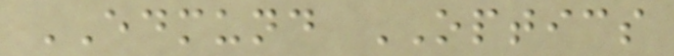EDMUND OPTICS
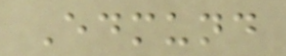Edmund
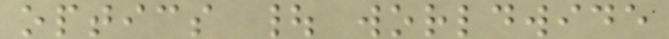optics | worldwide
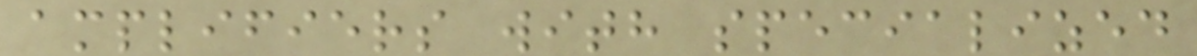amplifiers with specialized
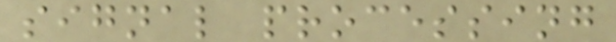signal processing
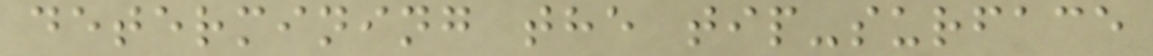determining the tip-surface
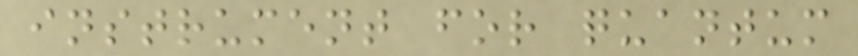instrument for quantum
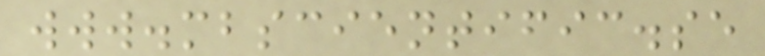www.mbscientific.se
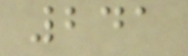241
